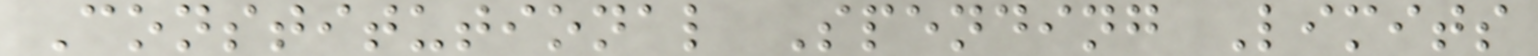Constitutional Spending Limits
